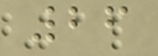26
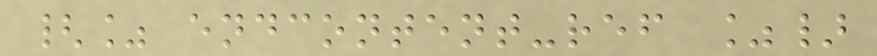{% endcontent-ref %}
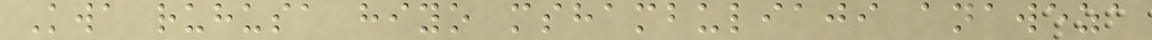Kwa ruhusa hiyo mshambuliaji anaweza
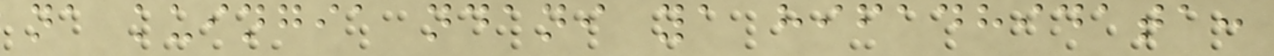na kuingia ndani ya hifadhidata:
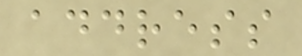address
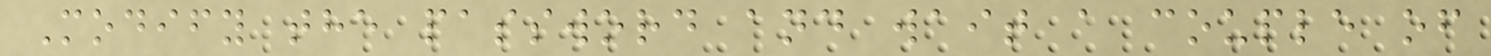Modify the password and wait a couple of
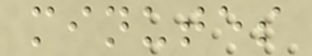minutes
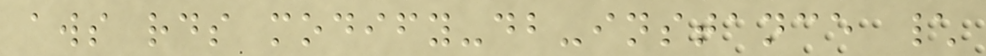aws rds modify-db-instance \
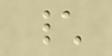\
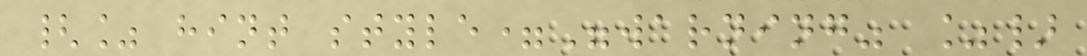{% hint style="warning" %}
